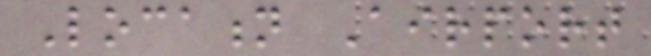Location Airport
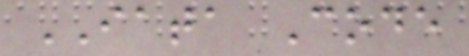IATA Code
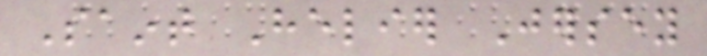Saint Helier Jersey
